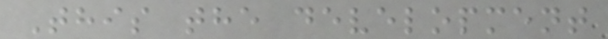This the development
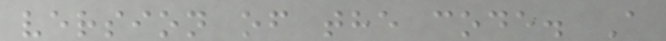version of the code. A
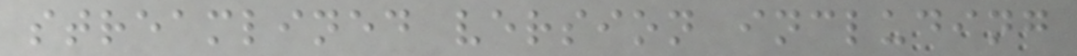streamlined version including
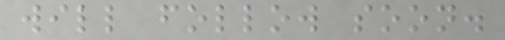will follow soon.
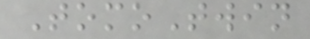TomoTwin
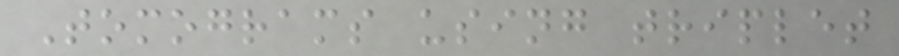Tomograms using triplet
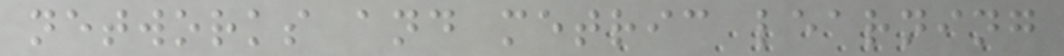networks and metric learning
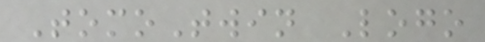TomoTwin Logo
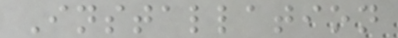Installation
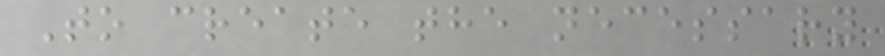To create the necessary
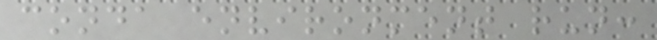conda environment run:
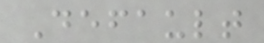Default
